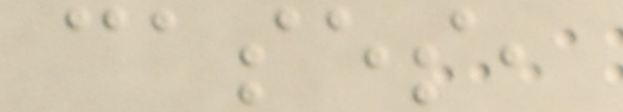cases,
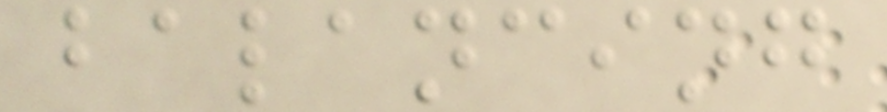balancing
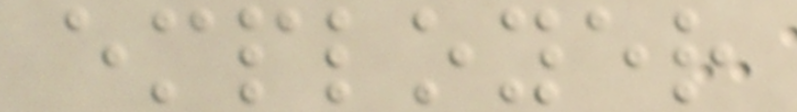employer
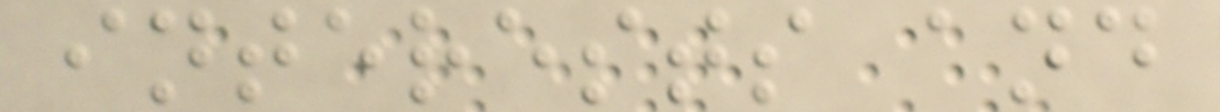interests and
